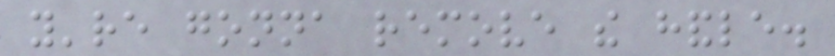you're gonna remove the handle.
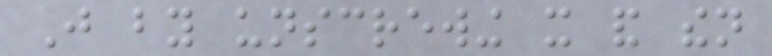Just by unscrewing it and then
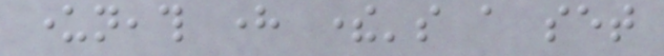underneath here there's a set
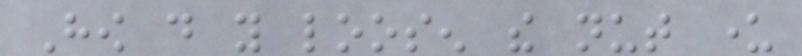How do you loosen the nut under
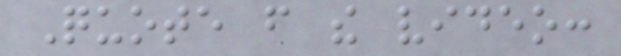Quote from the video:
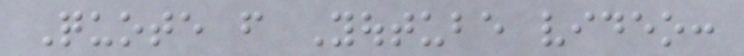Quote from Youtube video:
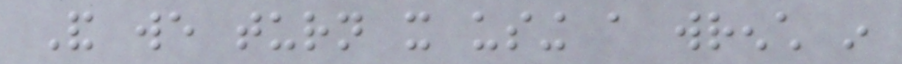And we turn it using a wrench in
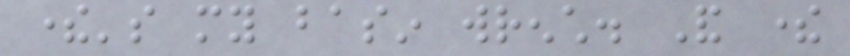there's my basin wrench. And there
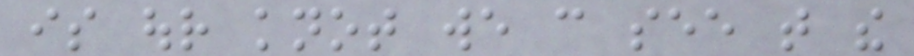is our knot we can see that the
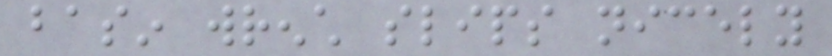basin wrench slips nicely
